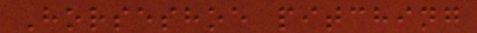Horseshoe pitching
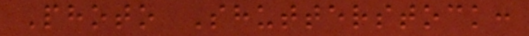Photo Shutterstock:
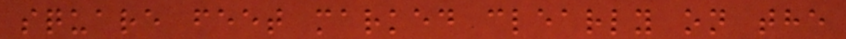square feet marked clearly on the
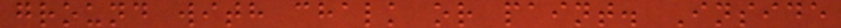ground with chalk or paint. Inside
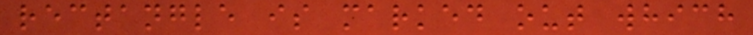rectangle is marked out which
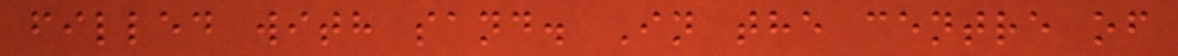filled with sand. In the centre of
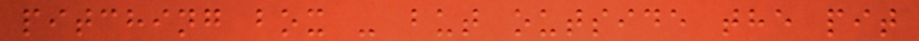pitching box - but outside the pit
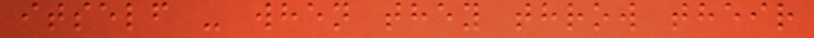itself - when they throw their
